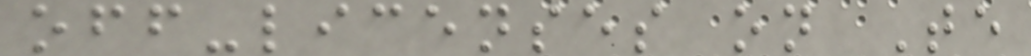off-licenses on Te
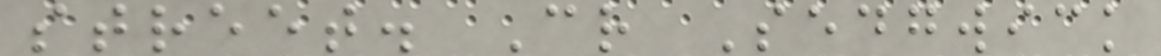street. Cr Sedgwick
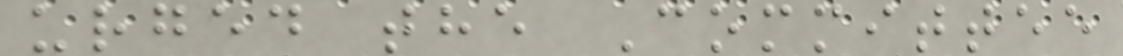urged the Committee
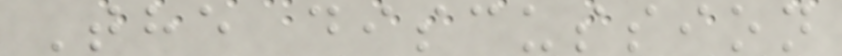The discussion
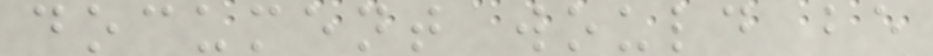document would be
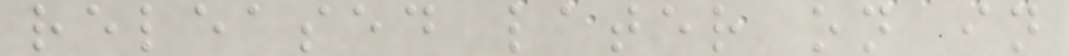released later on in
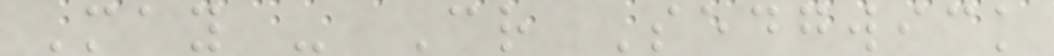May - Cr Sedgwick
